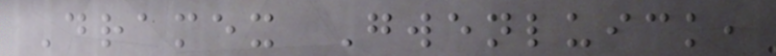Dramex Gwenluick,
